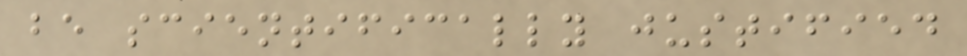be scientifically justified
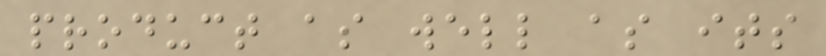product as well as its
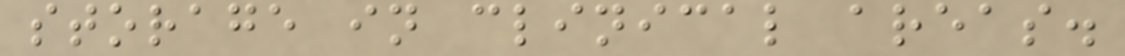storage in clinical areas.
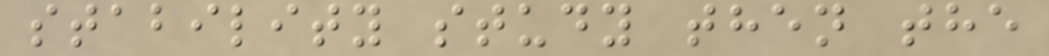stability study then the
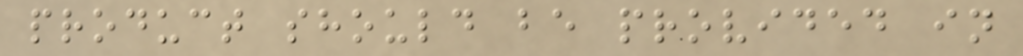product should be provided in
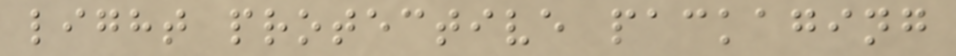light protective packaging
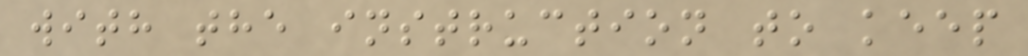with the instruction to keep
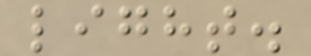light.
